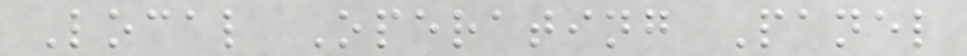Local Operating Panel
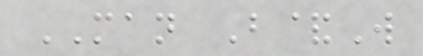MAN B&W
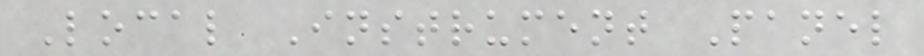Local Instrument Panel
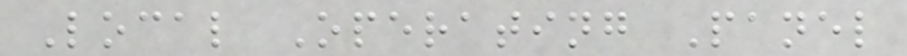Local Operating Panel
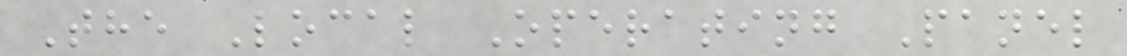The Local Operating Panel
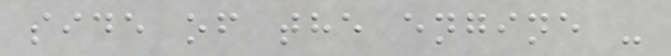side of the engine -
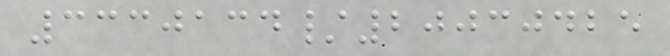3330134/20030425
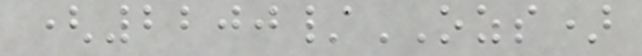(2200/OZS)
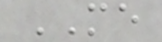ME
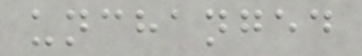unchanged
